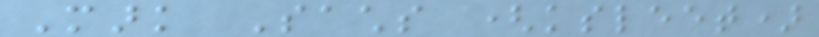Mark Sachs (ksleet)
